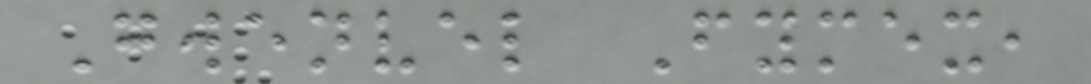Gwenvel Fymex,
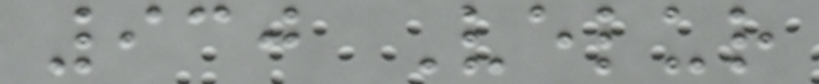930 Velur
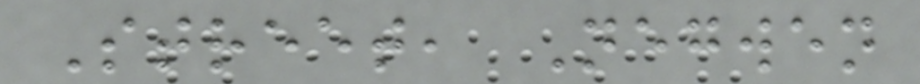Street, Negwen
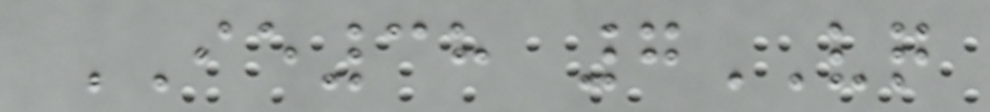IE38 7VQ
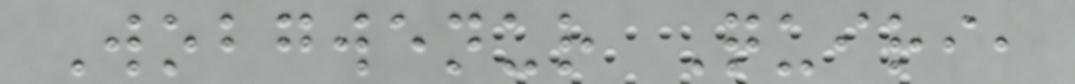Wobgwenur Quiri,
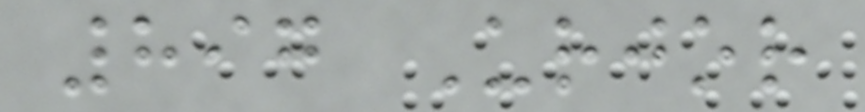897 Urjor
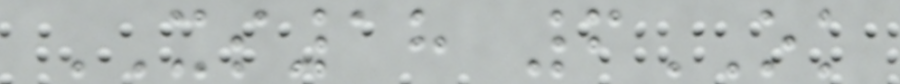XS18 6OK
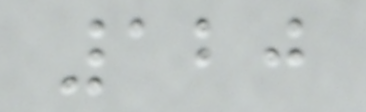120
